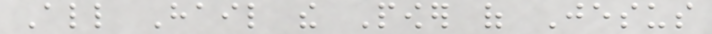All Hail the Power of Jesus
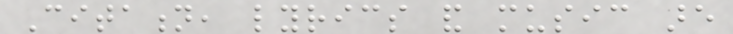Citation, lyrics and music are
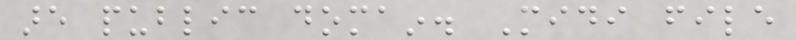are public domain. Midi file
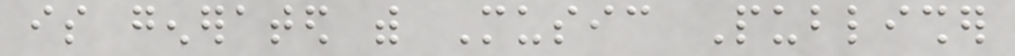is generated with Music Publisher
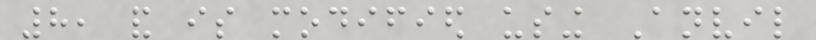8, and is modified using Anvil
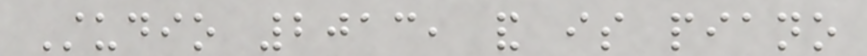Studio 2013, and is piano
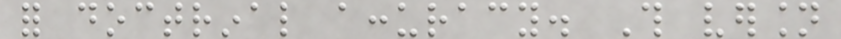for doctrinal accuracy. This version
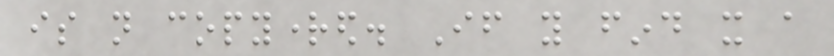is not copyrighted. If you find it a
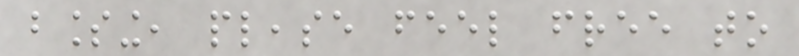blessing, please feel free to
